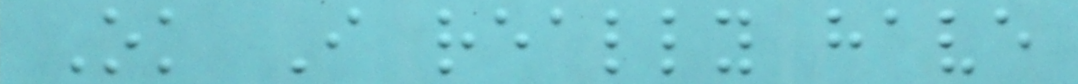Ok I really have
